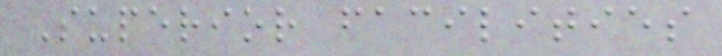Superior facilities
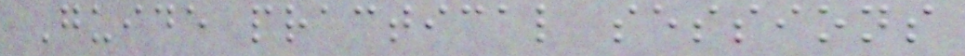Guide practical sessions
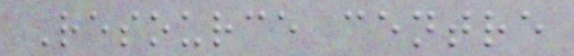Resource centre
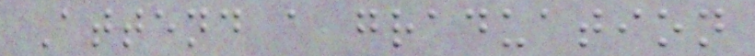Attend a graduation
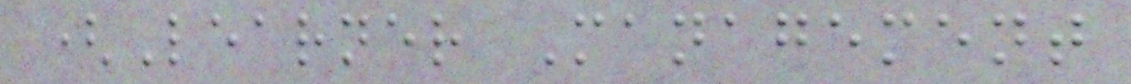(Learner Management
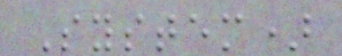System)
